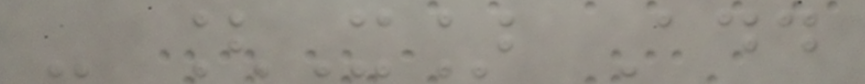- [X] Add
